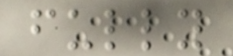fully
